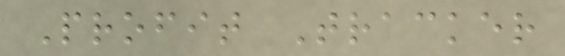Profit Tracker
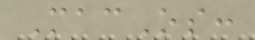MacOs:
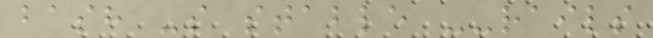bash -s stable --rails
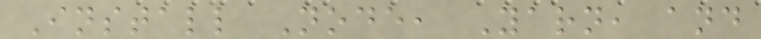Install Node, Yarn, and
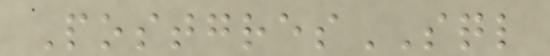PostgresSQL
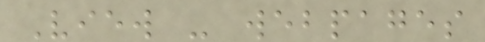View - webpages
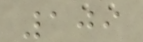109
